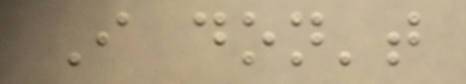I don't
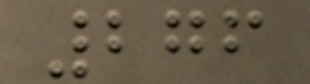276
